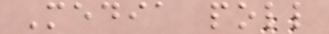Media poll
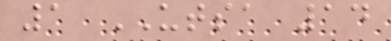1 UTSA 14
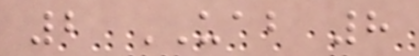2 UAB 8
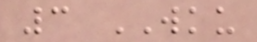3 WKU
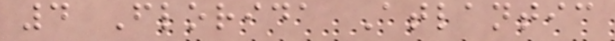4 Florida Atlantic
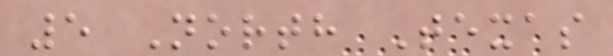5 North Texas
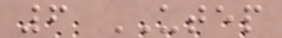6 UTEP
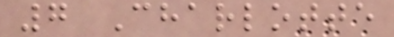7 Charlotte
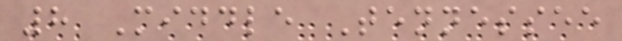8 Middle Tennessee
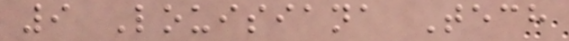9 Louisiana Tech
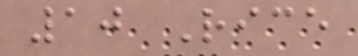10 Rice
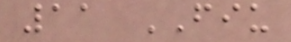11 FIU
